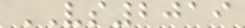VS2019
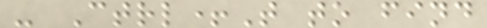- Ctrl+T to find
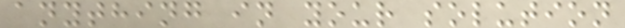anything in your solution
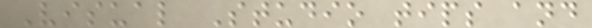Visual Studio tips and
